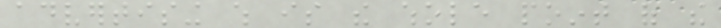advertising which is the whole point of the
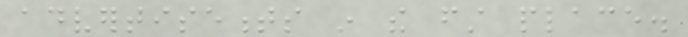advertisements in the first place.
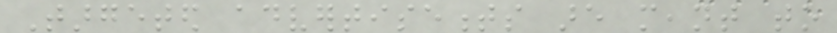Targeted advertisements are meant to
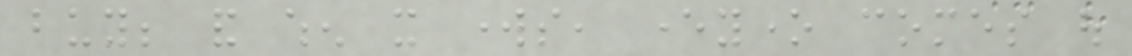buy; and when it works, everyone comes out
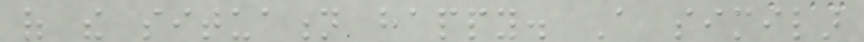of the situation happy. A similar
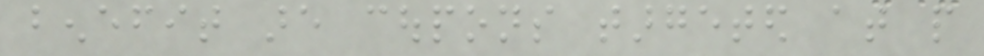benefit are coupons targeted at people
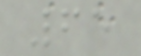65
